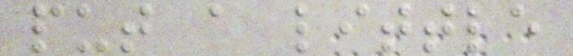put a little
